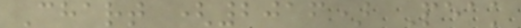Chart (2016) Peak
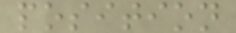position
